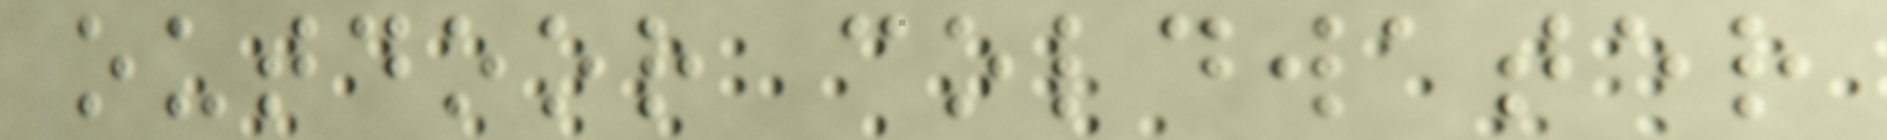outdoor coldwater
